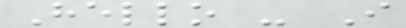Hello - I
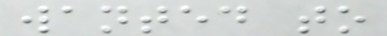wanted to
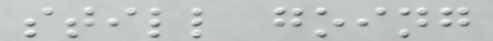still going
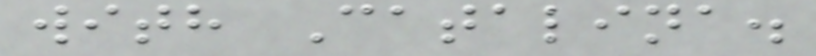with Catalina.
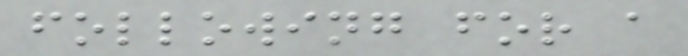following for a
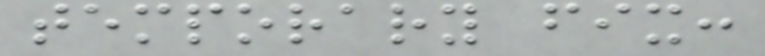temporary fix:
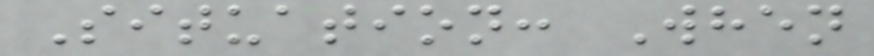Situation: When
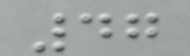47
